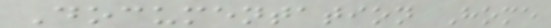Documentation Home
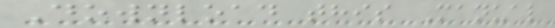Download this Manual
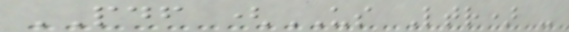PDF (US Ltr) -
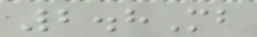2.8Mb
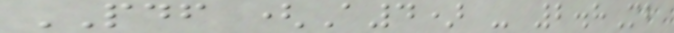PDF (A4) - 2.8Mb
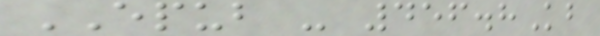EPUB - 456.8Kb
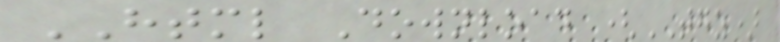HTML Download (TGZ)
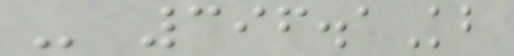- 396.1Kb
